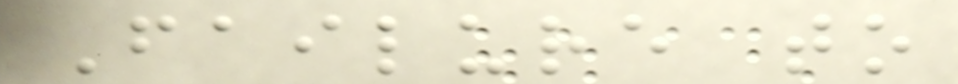Failure to
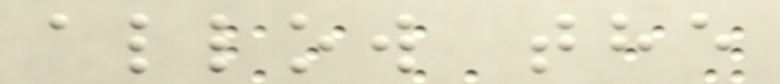allow the
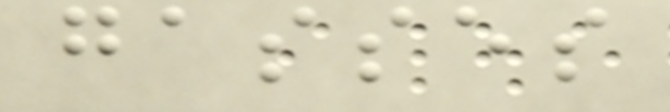gasses
